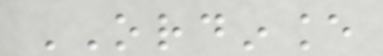ORDINANCE
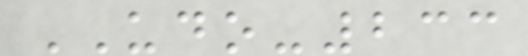UDO-233
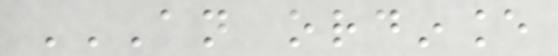AN ORDINANCE
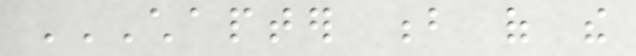CHAPTER B OF THE
